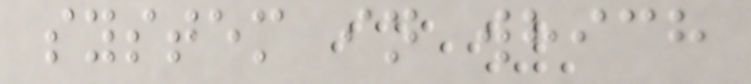system in which
